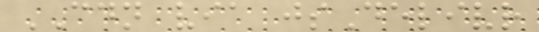CDN via jsDelivr
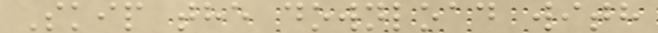Skip the download with
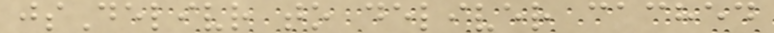jsDelivr to deliver cached
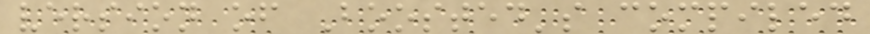version of Boosted's compiled
